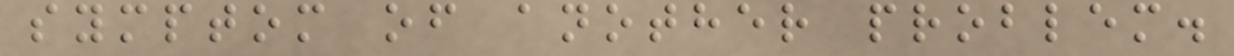symptom of another problem.
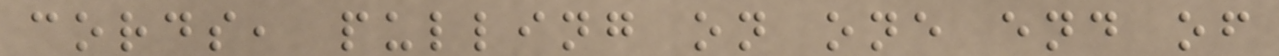cords, pulling on one end of
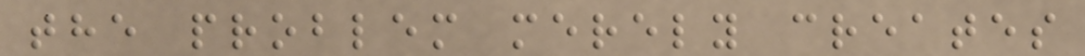the problem merely creates
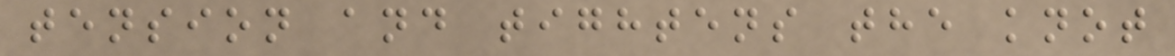tension and tightens the knot
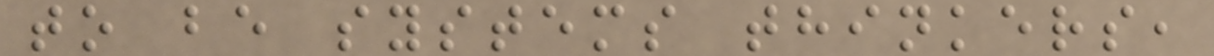to be systems thinkers,
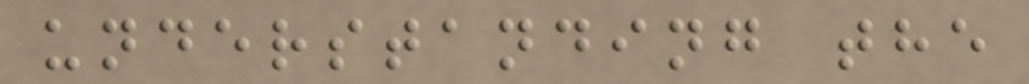understanding the
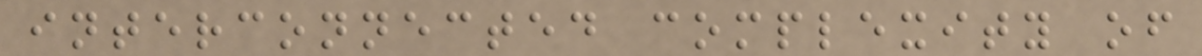interconnected complexity of
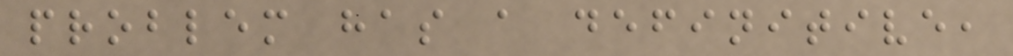problem has a definitive,
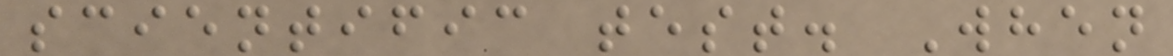scientific test. When
